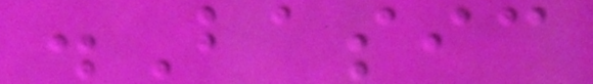.Basic
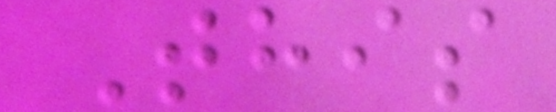This
